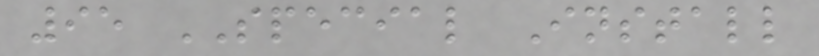95 SPECIAL Install
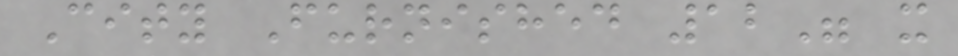City Furnished 12" x
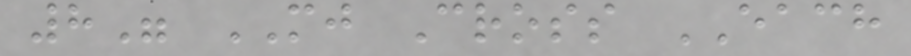8" MJ Cross EACH
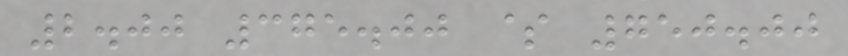2.00 375.00 $ 750.00
